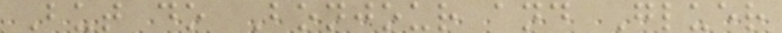But do Bonjour and Gluer
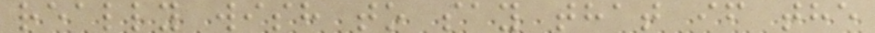really wish to say that if the
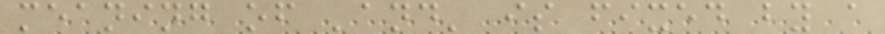meaning of 'and' is fixed by a
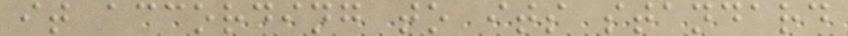it according to its standard
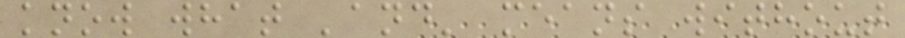know what 'and' means without
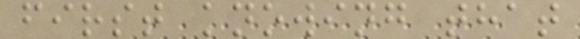first knowing that
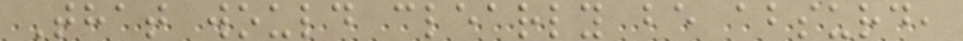That would clearly be absurd,
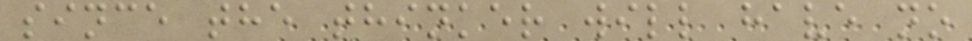since the thinker will have no
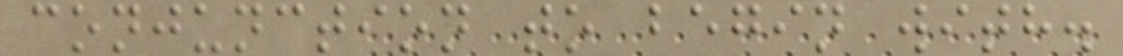conjunction to begin with.
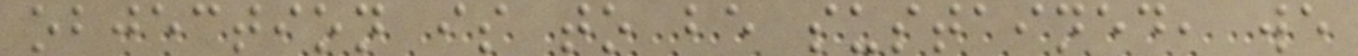objection is to be sustained, we
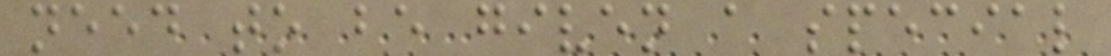need to be given a special
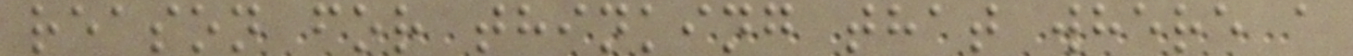reason for thinking that where a
